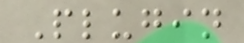Plugin
